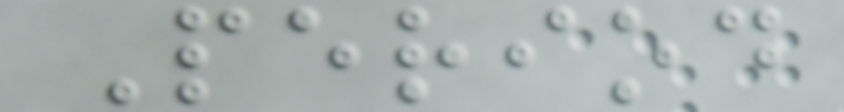Period
